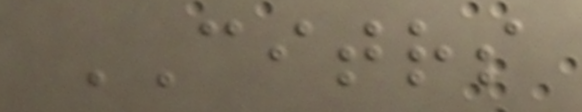CITRS
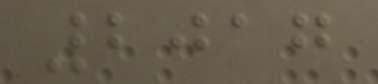2017
